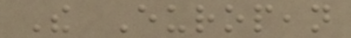The European
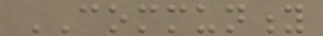COMMUNITY
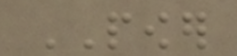POWER
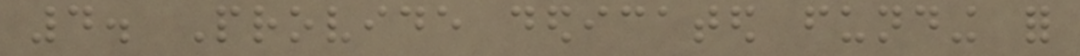4. Provide dedicated funding for
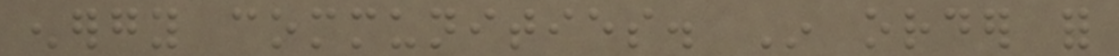energy communities. In order for
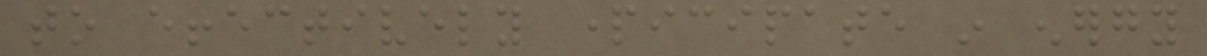to effectively participate in energy
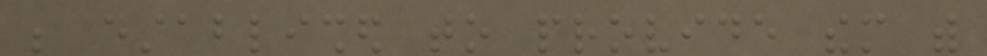be established to provide them with
